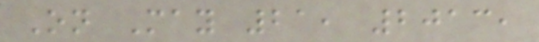On May 21, 2013,
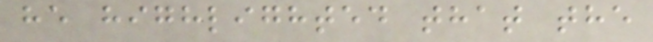he highlighted that the
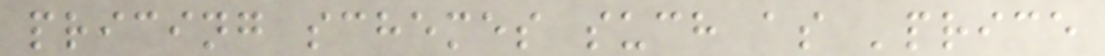pricing schemes such as 'price
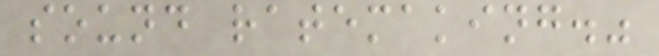sound ratemaking."
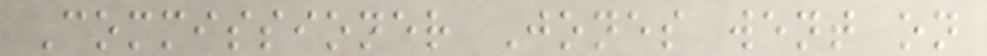Commissioner Jones went on
